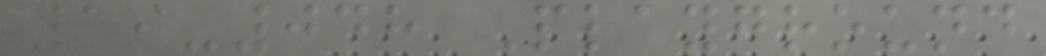19-048 Playground
